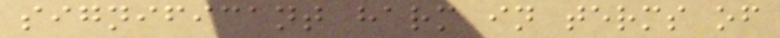significant harm in terms of
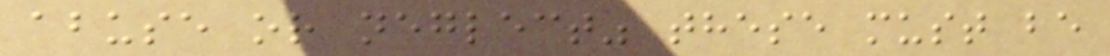abuse or neglect" these must be
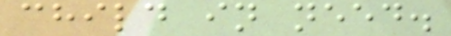child in need.
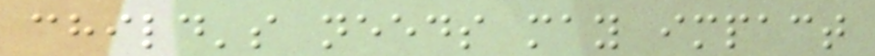child's needs may impact
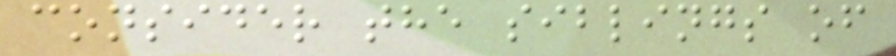consider the siblings of
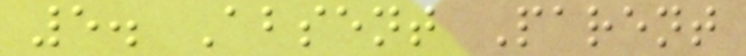5. Absent Parent
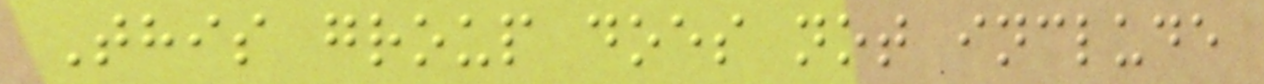This group does not include
